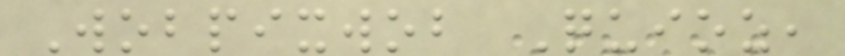Wobpixwob Quioz,
